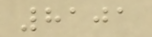8101
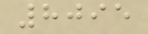8095
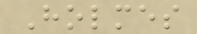Holmes
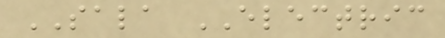SALA ELECTRIC
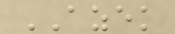AZEK
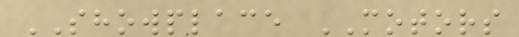SHOWPLACE MOTORS
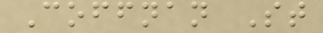Coffnan St
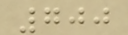700
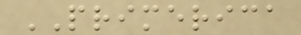PRIMERICA
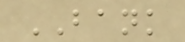BANK
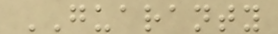GUARANTY
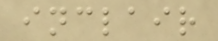inclair
